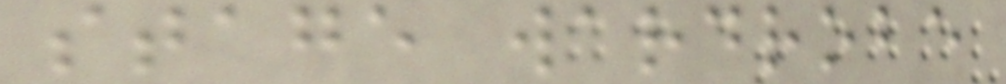stage wardrobe
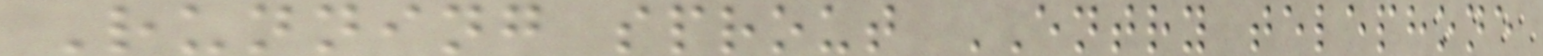Running sprout ENTRY telephone
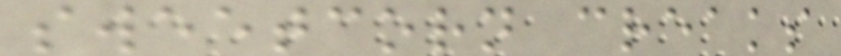sweetcorn creaks
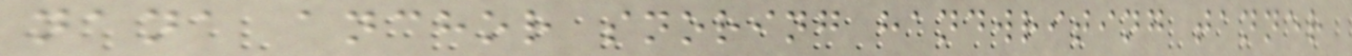nana anchor snoring handwriting tanner
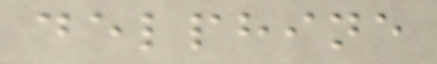delphine
